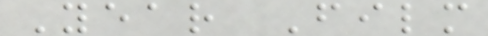Year Film
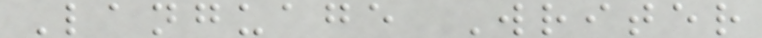Language Writer
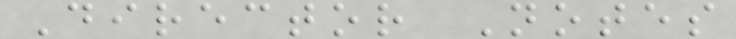Director Notes
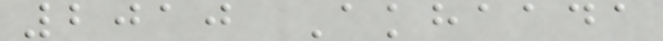2010 Akhaada
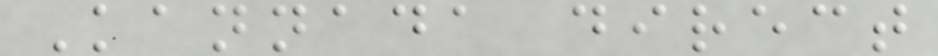Kannada direct
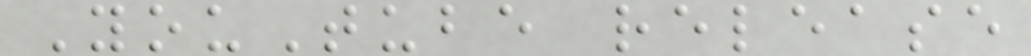YouTube release
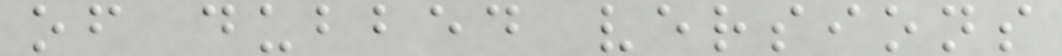of dubbed versions
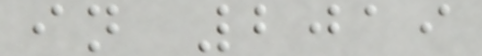in 2019
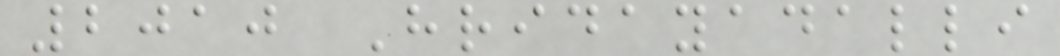2010 Hridayadalli
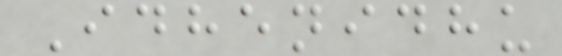Idhenidhu
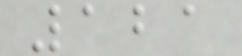121
